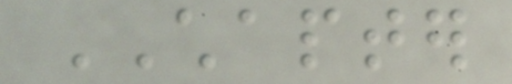CHAPTER
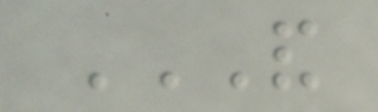AND
